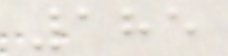185
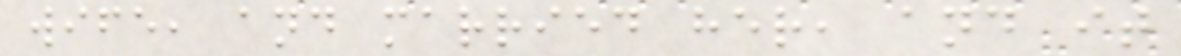wife, and married her, and it
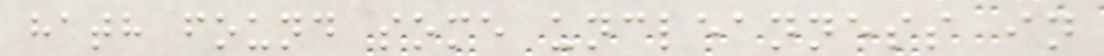hath found some uncleanness in
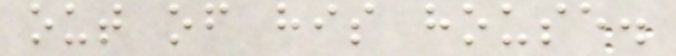out of his house.
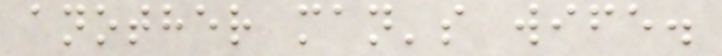another man's wife.
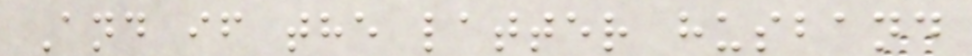And if the latter husband
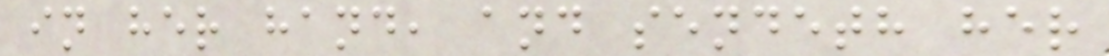in her hand, and sendeth her
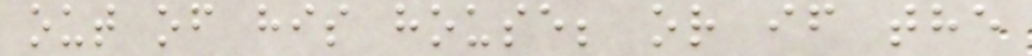out of his house; or if the
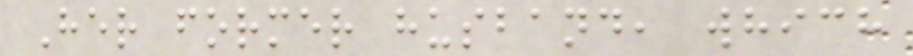Her former husband, which
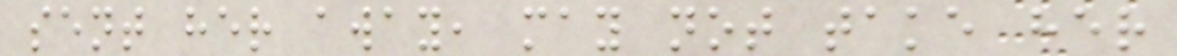sent her away, may not take her
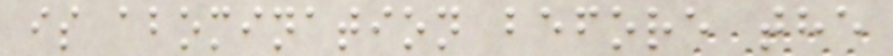is abomination before the
